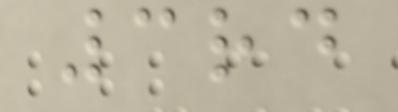3rd
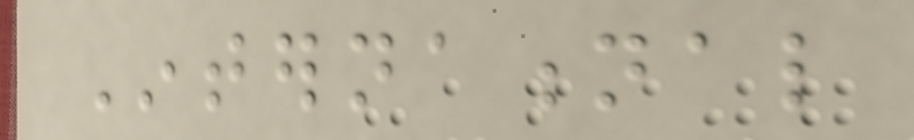International
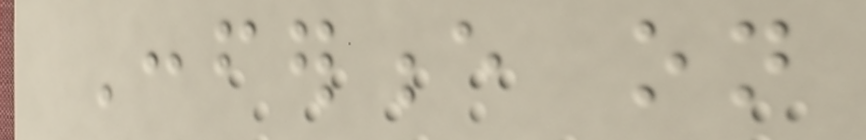Conference on
